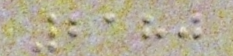2180
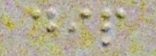dip
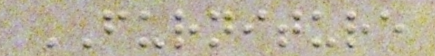FURNITURE
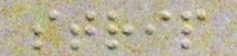strip
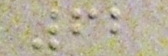62
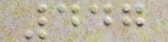447
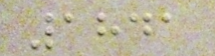1841
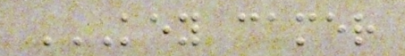KEY CAMER
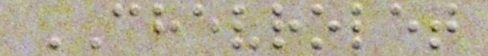CHEVROLET
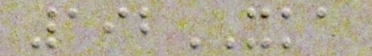192XKA
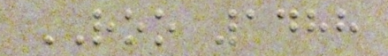ROO 1488
